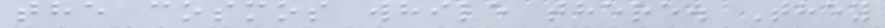the cosmos while there. They
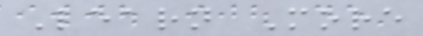Learn More
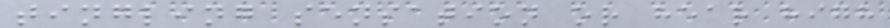tingling sensation or hear high
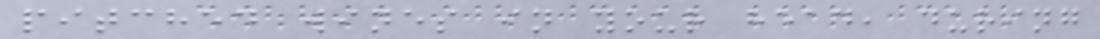pitched wines in your head, during
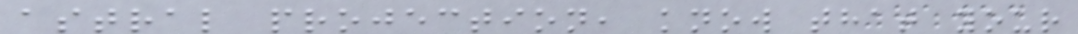astral projection, know that your
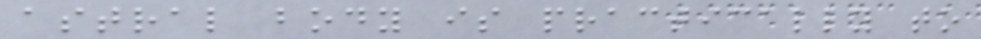astral body is practically to
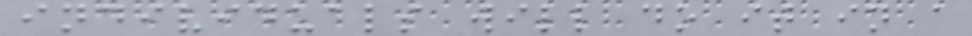individuals will do it in a
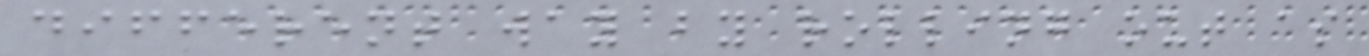different way by rolling out as
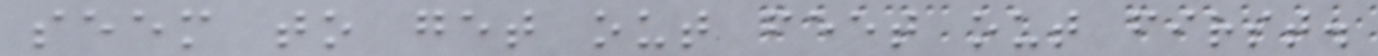seem to get out feet out first.
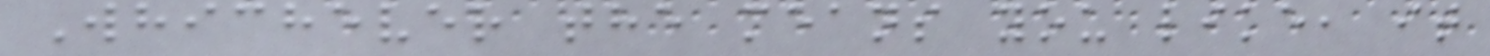Whichever the means you like, it
